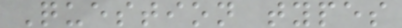Question types
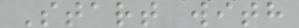Start with
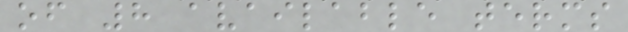of 8 available terms
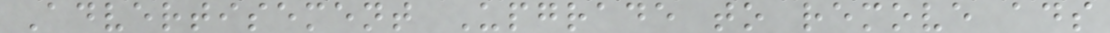Advertisement Upgrade to remove ads
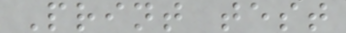Print test
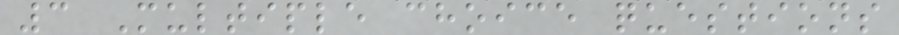3 Multiple choice questions
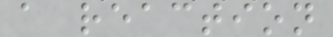a reaction
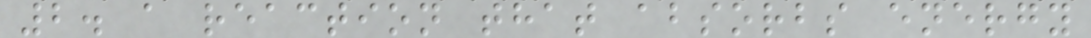2. a reaction that absorbs energy
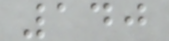140
